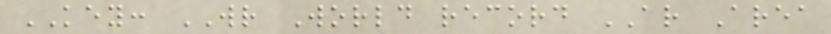KEY: WR World record AR Area
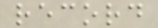record
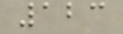123
